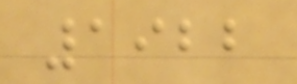1922
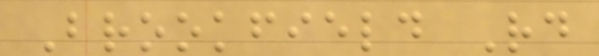Brookfield Rd
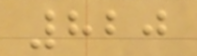820
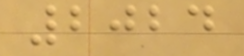2024
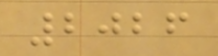2026
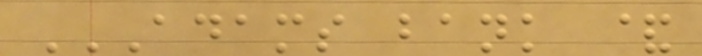ADAMS BANK &
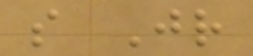s Jr
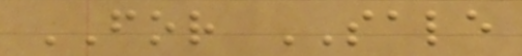FOR SALE
